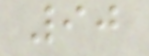90
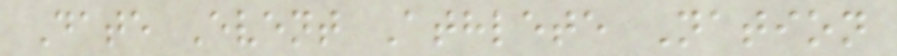Date Event Athlete Nation
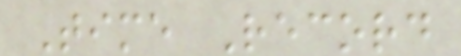Time Record
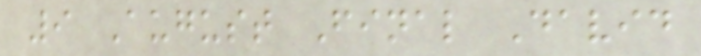9 August Final David
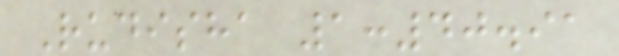Rudisha 1:40.91
